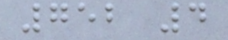752 4
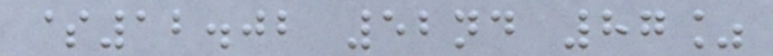$12.02 52nd 87%
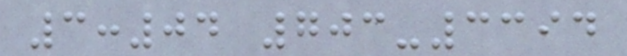3:04 703-3394
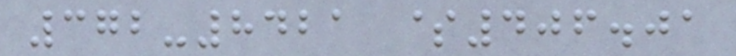372-8421 $406.01
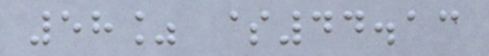58% $44.13
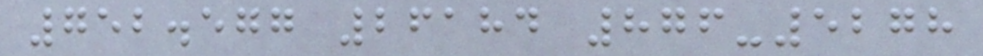752.577 26184 876-5278
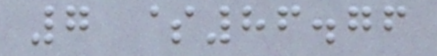7 $86.76
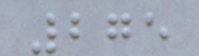275
